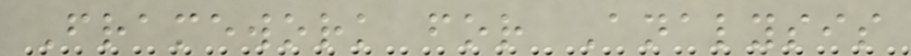Framework for Analysis
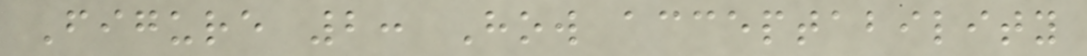Figure 2: How acceptability
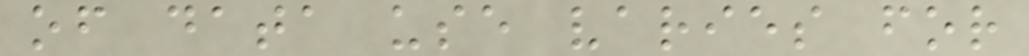of data use varies for
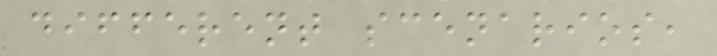different scenarios,
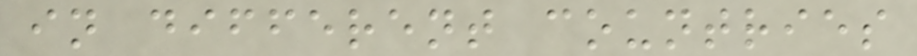in different countries
